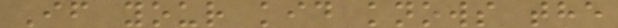If your kid knows the
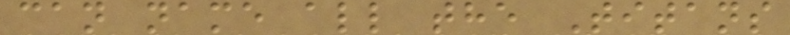can name all the Titans
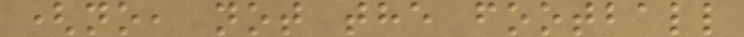(no, not the football
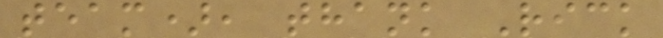team), thank Rick
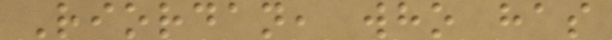Riordan, who has
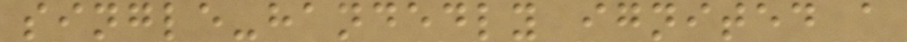single-handedly ignited a
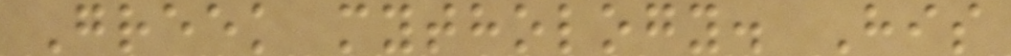Greek mythology. His
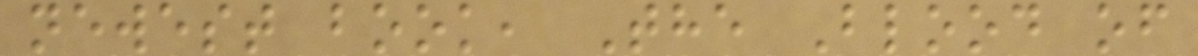newest book, The Blood of
